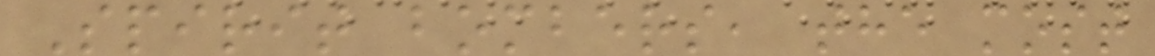Spirit bombers, the most
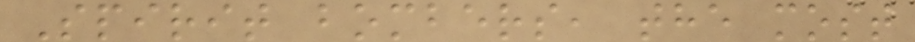Spirit bombers, the most
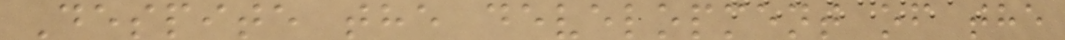Despite the development of the
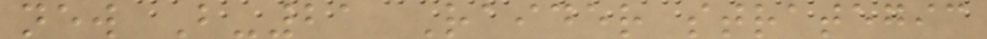new B-21 Raider strategic
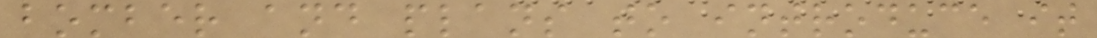bomber and plans to introduce it
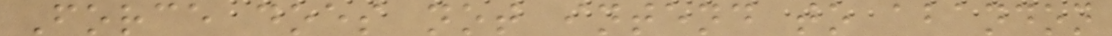Force does not intend to abandon
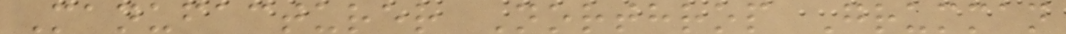Manufacturer Northrop Grumman
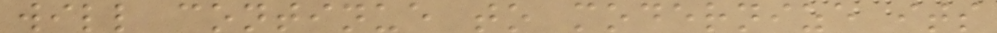will continue to modernize its
